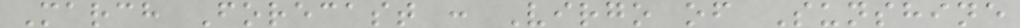March Forecast : Virgo of Sunshine
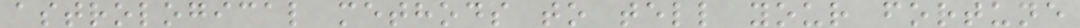astrological methods to tell your fortune
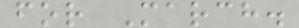for March.
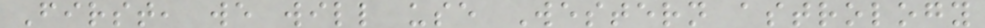First, we will use Western astrology
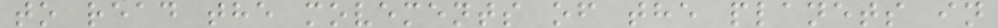to read the movements of the planets in
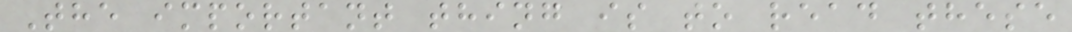The important thing is to read these
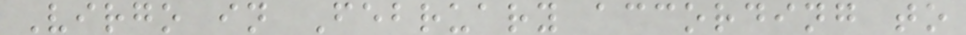Virgo in February according to
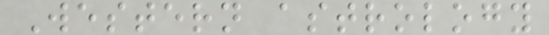Western astrology
